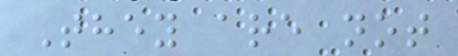They are not
